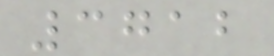3712
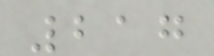217
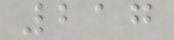217
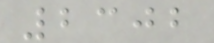2302
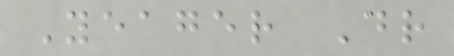Yeager Dr
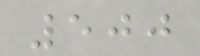500
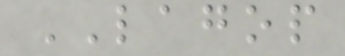LAGOP
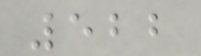522
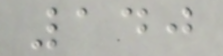140
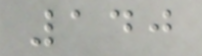140
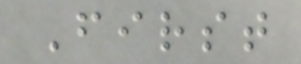First
